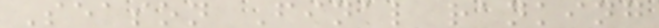Season Final ranking
